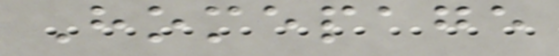Homepage
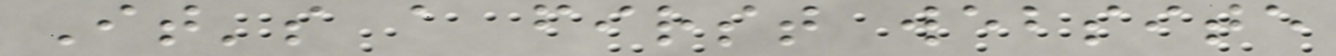It's a first website
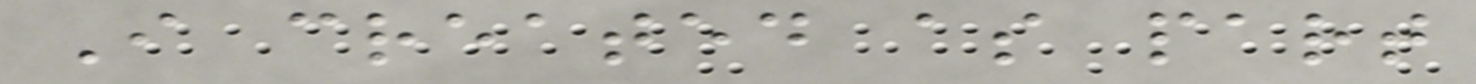I created as part
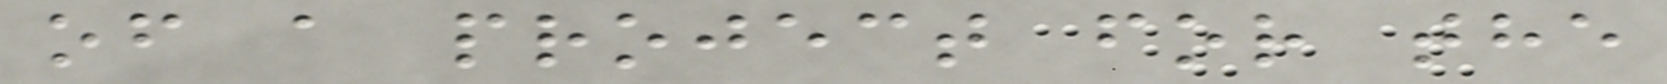of a project for the
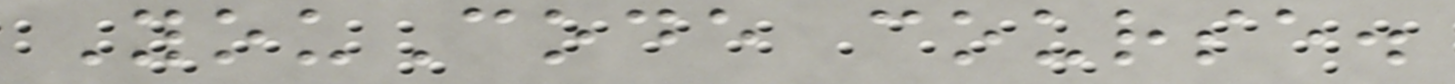YouCode course.
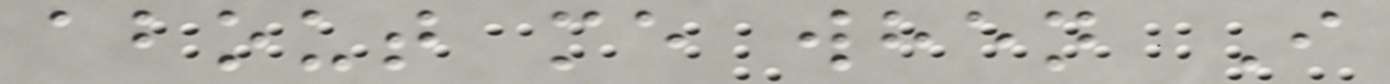about me when I
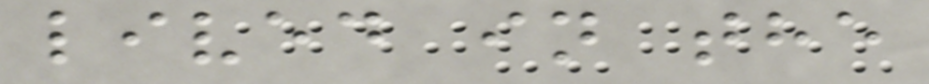lived in the
